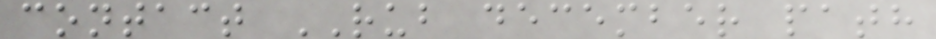contact RUB december path
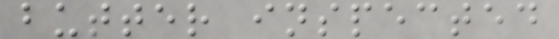butter inspected
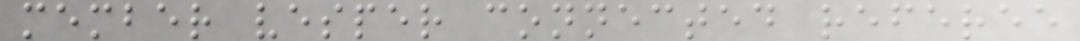member vesper connected referee
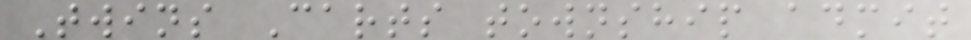Twins Carts township admit
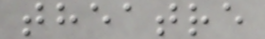theatre
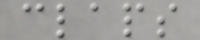claps
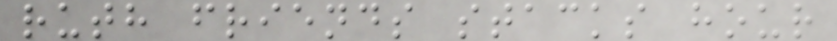ruth friends stacks hour
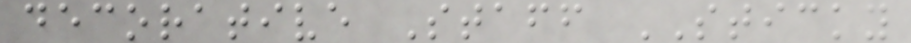decorative Staff STICKY
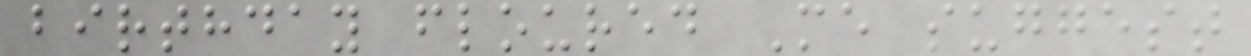birthday floured Me suggest
